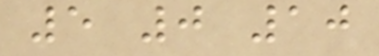5 0 10
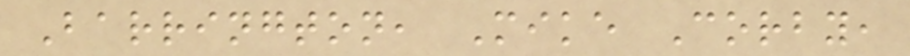Barrington, Mike Corby,
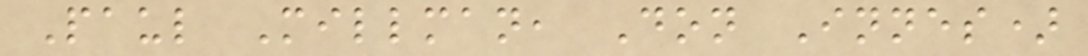Paul Millman, Don Innes)
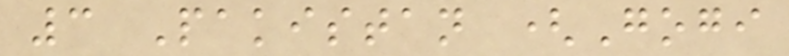3 Pakistan (Gogi
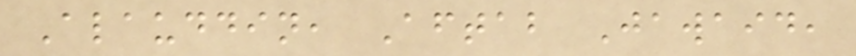Alauddin, Aftab Jawaid,
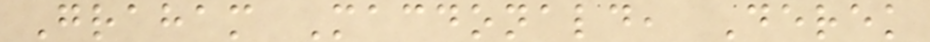Graham Macdonald, Derek
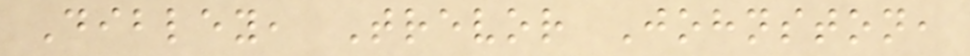Dibley, Trevor Johnston,
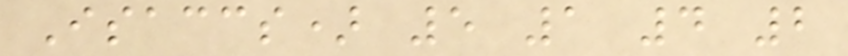Isaccs) 5 1 4 2
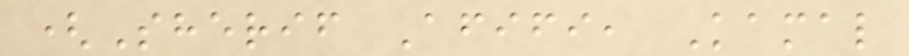(Sherif Afifi, Kamal
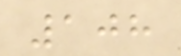108
